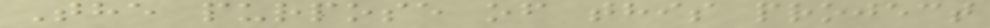The purpose of this project
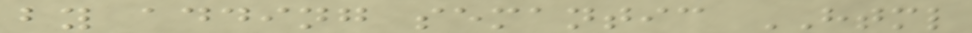by adding semantic HTML
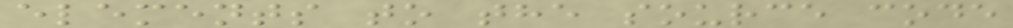elements to the source code
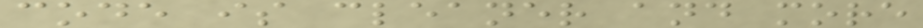code is cleaner and more
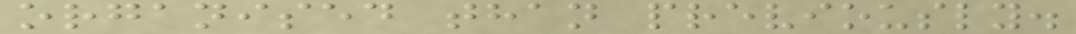organised than previously.
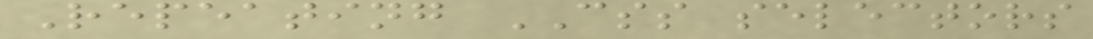Repeating CSS selectors
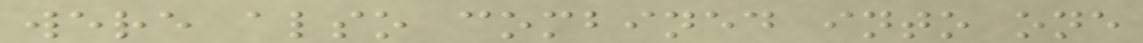were also combined into one
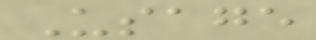Usage
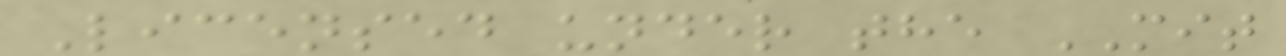Licensed under the MIT
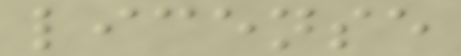license
